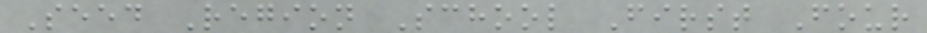Seed Region School First Four
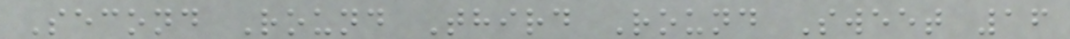Second Round Third Round Sweet 16
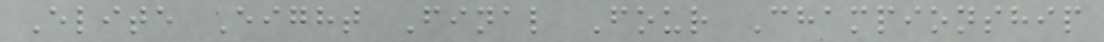Elite Eight Final Four Championship
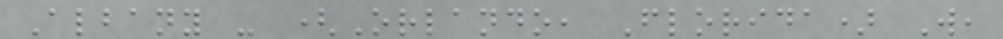Albany - (Orlando, Florida) W,
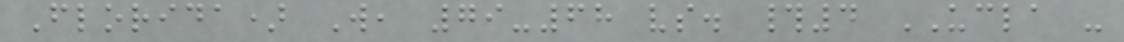Florida) W, 79-68 vs. #4 UCLA -
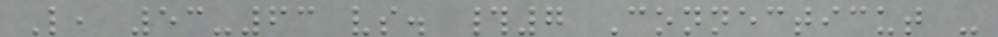L, 53-63 vs. #7 Connecticut -
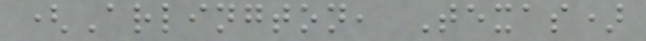(Arlington, Texas)
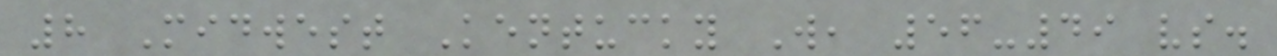8 Midwest Kentucky W, 56-49 vs.
